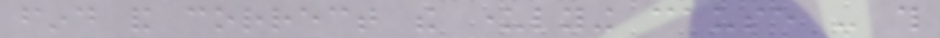find and correct the underlying cause - this
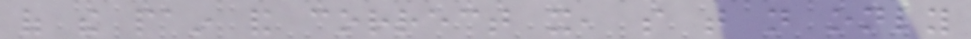of the pain and correct it, so that not only
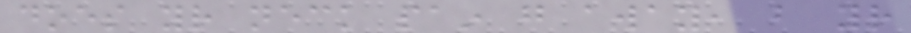does your neck pain go away, but your
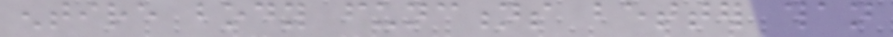entire body functions better than
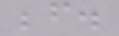before.
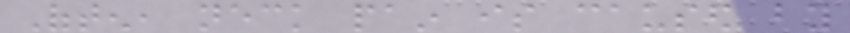Often, neck pain is caused by
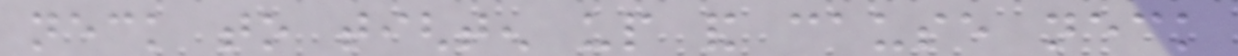neck to tighten up and cause neck
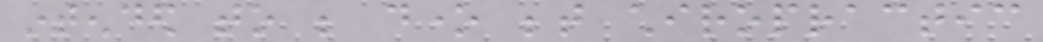intended to be done between chiropractic
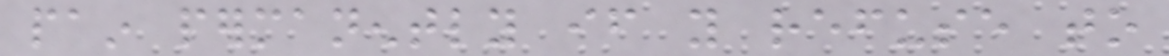pain permanently if you refuse to
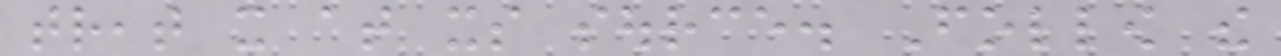treat it at its source. Follow the
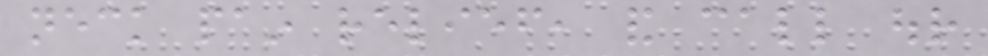neck pain relief, and call our
